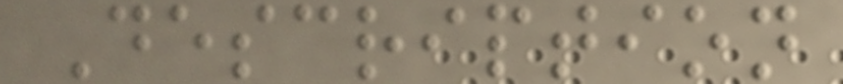Description
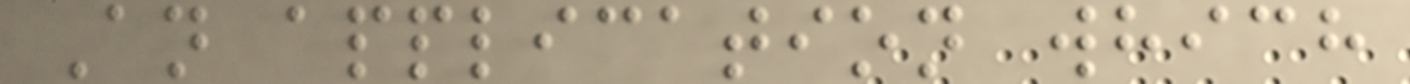An application which
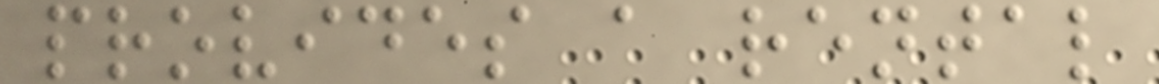provides a rental
